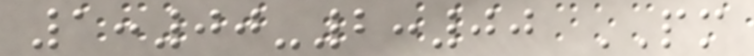1:00-2:00 PM
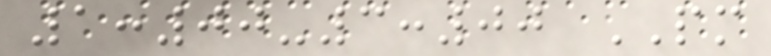1:00-3:00 PM
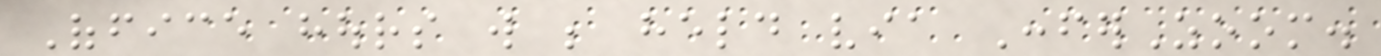Office hours will be held via ConferZoom.
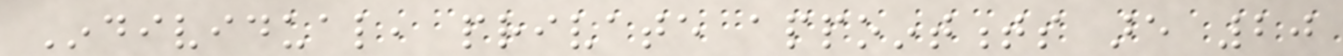Individual, private appointments are 20
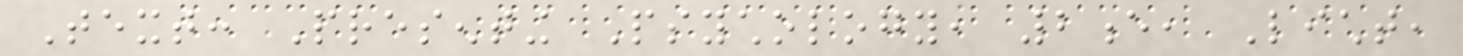Text: Presenting Psychology, 2e, Licht,
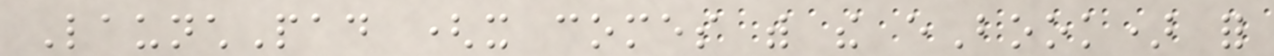LaunchPad (it comes with the eBook) for
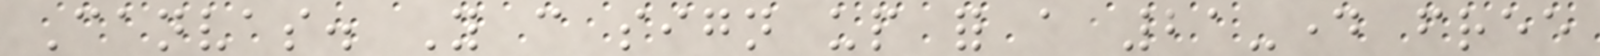Canvas. You can sign up for a 21-day free
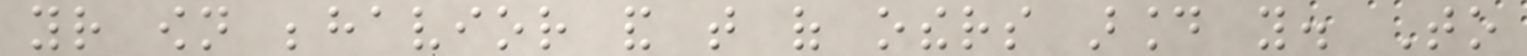your own behavior and that of others around you. To
